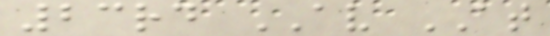23rd AV AT
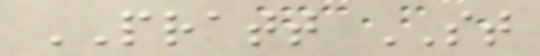PRATT ST
